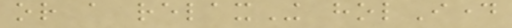or a relaxIng holIday
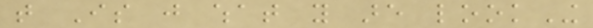that Is just what you are lookIng
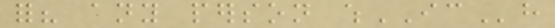for? any person whICh
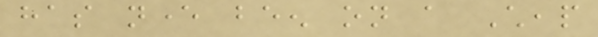has never been on a Cheap
